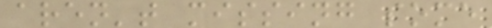aren't missing some
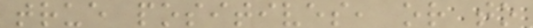true positives, or to
